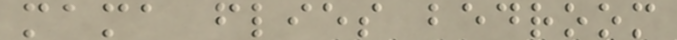mama flies bedroom
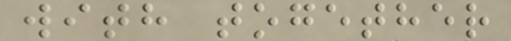with together
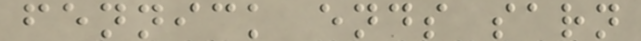fennick ends sarn
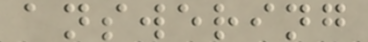answering
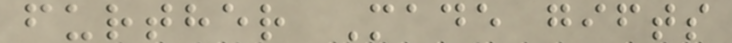further Made gifts
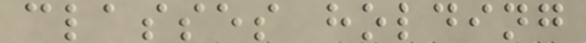classes holding
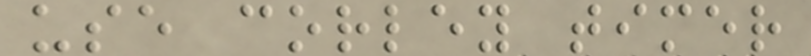use corley timer
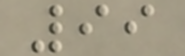99
